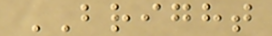BRIGHT
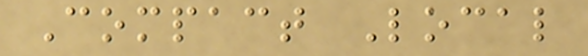Compact Local
